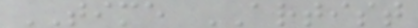TIME ARTIST
